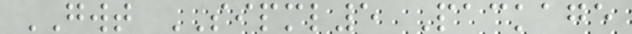GWT SIPML5 Package
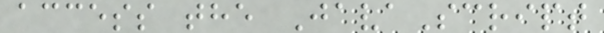access the JavaScript
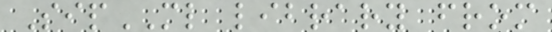SipML library from
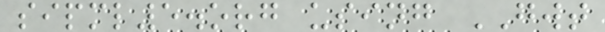sipml5.org using GWT
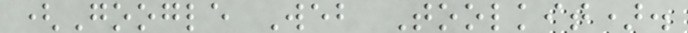(Google Web Toolkit).
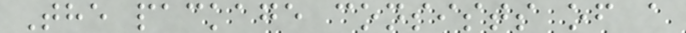The package consists of a
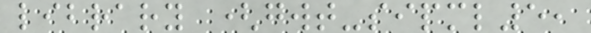library (gwt-sipml5,
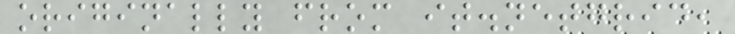originally from it.netgrid,
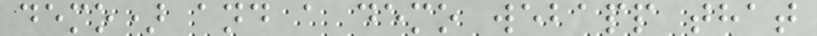demo) and a demo webapp that
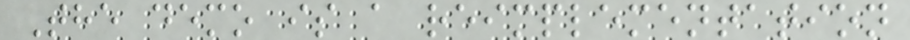The demo is a reimplementation
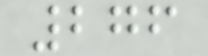276
